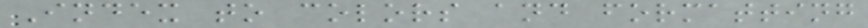Index to colors and formatting
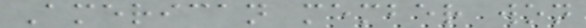American member won
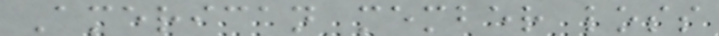American member loss
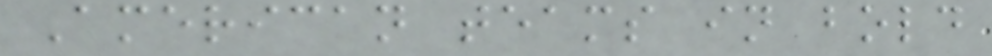American teams in bold
